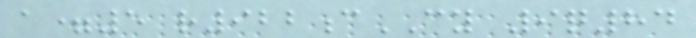a=5 r922cCY 9q84
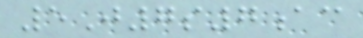5J7s7ac
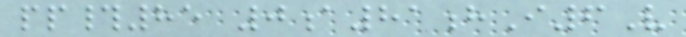pp#85 0a81hI6V
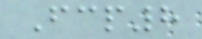Fcp8
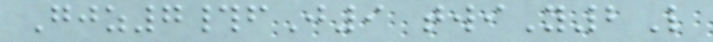Gjz7#fJ9 twiY2L
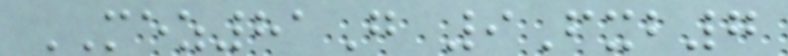MEZ81G 9Fxb7
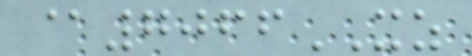@7066XZ
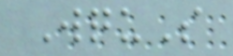WquS
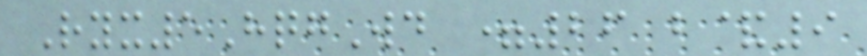Ryx5HqgWd =26 b&9
